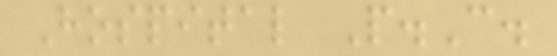Hospital P.C.
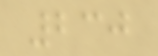230
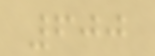600
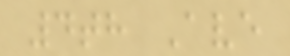4th Ave
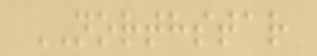NORTHSTAR
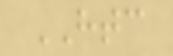HTC
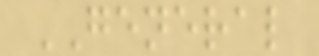GENERAL
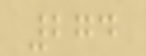274
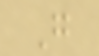G
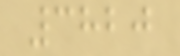3820
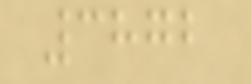3872
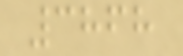3868
